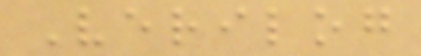Verilog
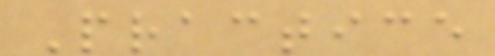Practice
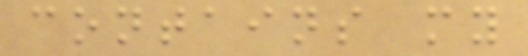contains my
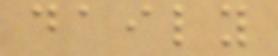daily
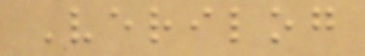Verilog
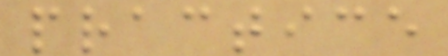practice
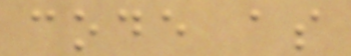code as
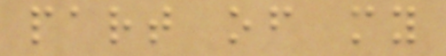part of my
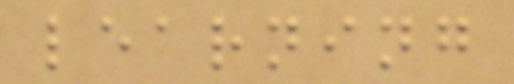learning
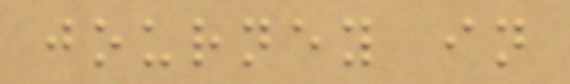journey in
